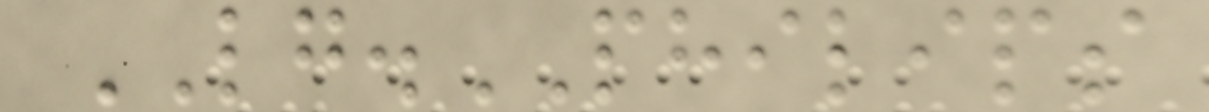LG.PHILIPS
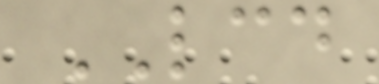LCD
